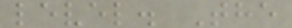level. The
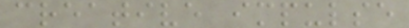creative impulse
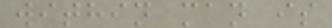within man is
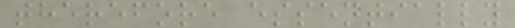therefore essentially
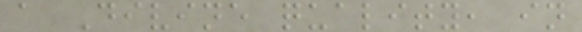a Divine quality, in
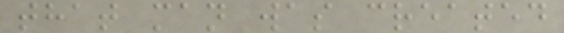that man was created
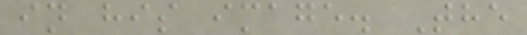in his image. The
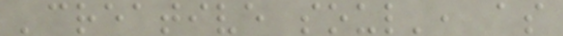'creative soul', as
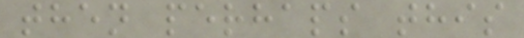then perhaps this
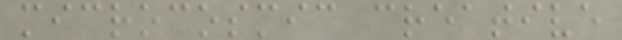microcosmic creative
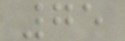75
